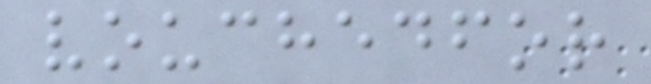vouchedfor
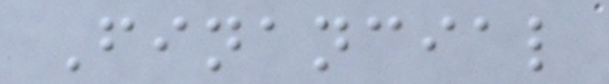Financial
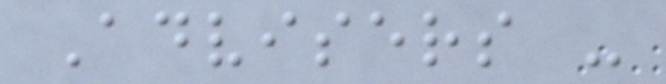Advisers -
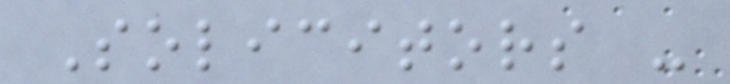Solicitors -
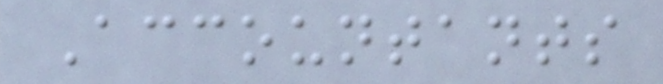Accountants
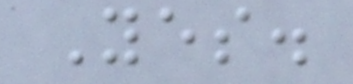Yes.
